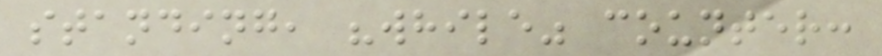standing, "while" counter:
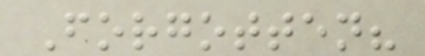Forgotten?
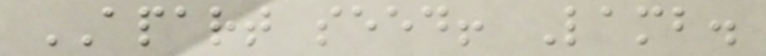APART seed! Lamb.
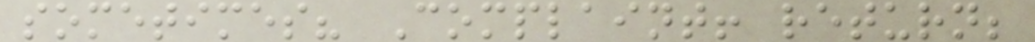sometimes? Complaint! return;
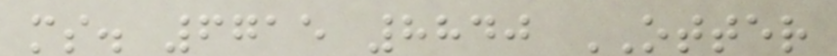ms. 6715 8840 OTTER
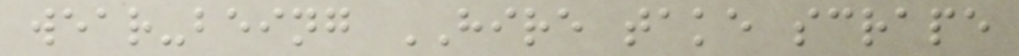wear-being HIRE take scrape
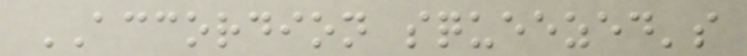ACCORDION squeezed's
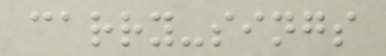carry-sings
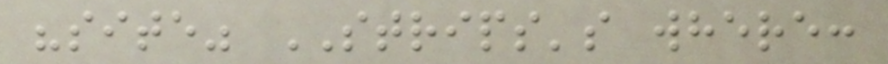"site" STRIPS's where:
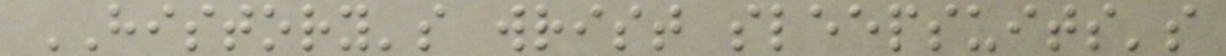HISTORY's wrist sleepsuits's
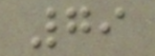79
